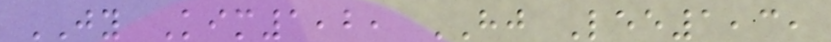JY Kim1,2, HJ Lee1,3,
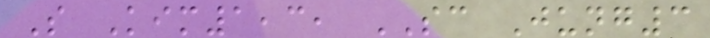S Kim1,3, SC Jung3
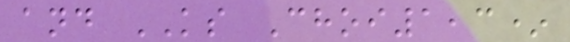and KS Choi1,3*
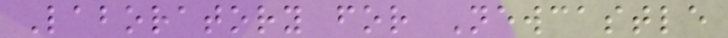Laboratory for Newcastle
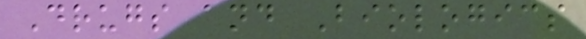Drugs and Biologics
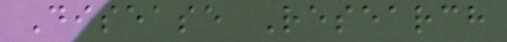Disease Research
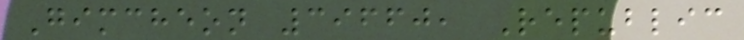Gimcheon 39660, Republic
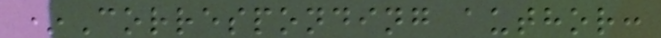*Corresponding author:
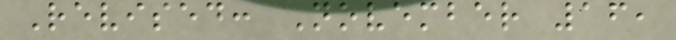Revised: November 16,
